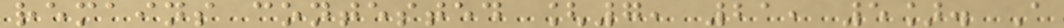remains contested [7, 21, 5]. A
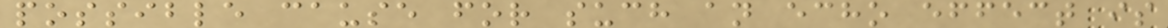possible cause for such an echo effect is
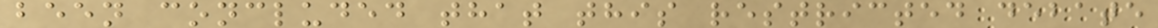been concluded that this restricted debate
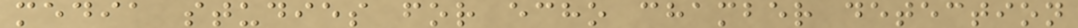media studies for echo chamber detection
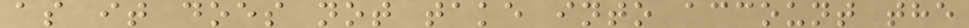as it does not take into account the
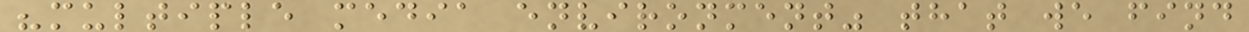"multiple media environment" that we find
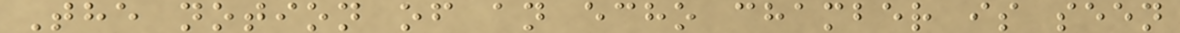The notion of an echo chamber is seen
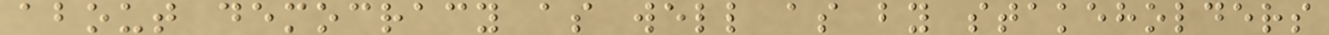about democracy as well as by stakeholders
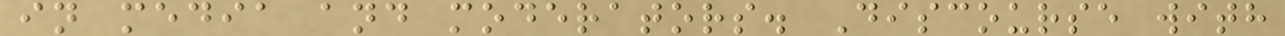in media and moderators. Discourse with
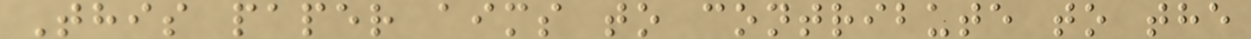This paper aims to contribute to the
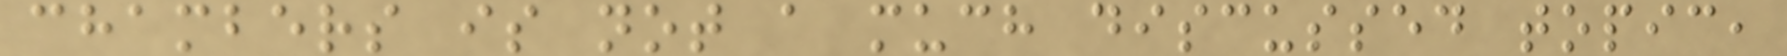chambers is not a much discussed topic,
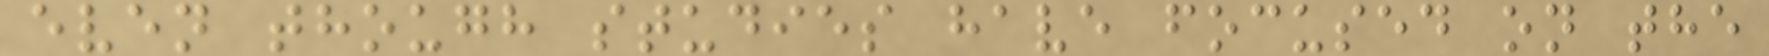even though studies have focused on the
